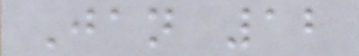Jan 12
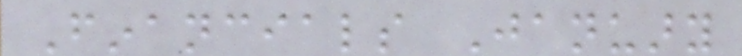Financials January
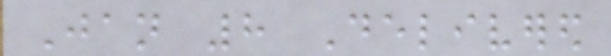Jan 8 Delivered
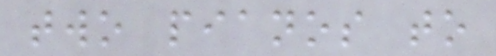two pianos to
